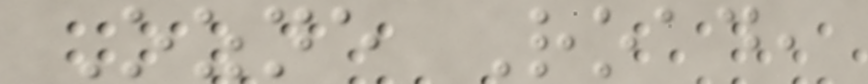Ozne Road,
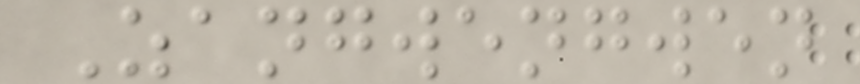Zangwengwen
